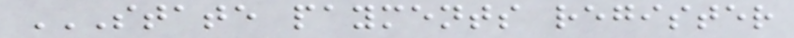STATE PAYMENTS REGISTER
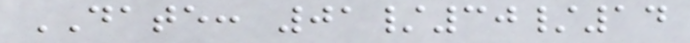DATE: 01/30/14
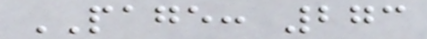PAGE: 273
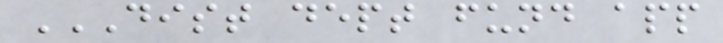DIST DEPT FUND APP
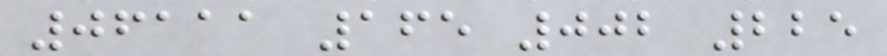06111 165 002 225
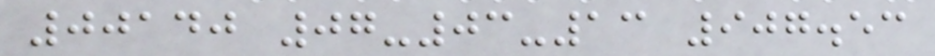00140 07-03-13 907.53
